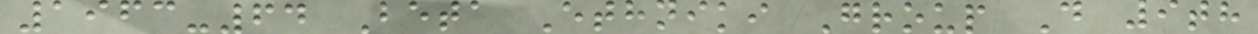1963-64 Beta Ethniki Group D 9th
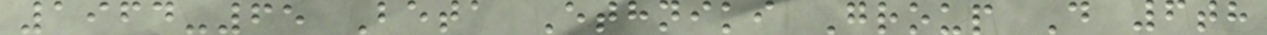1964-65 Beta Ethniki Group D 6th
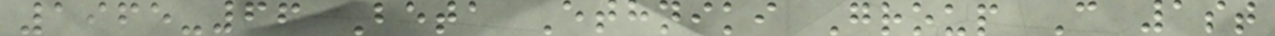1965-66 Beta Ethniki Group C 1st
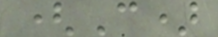(C)
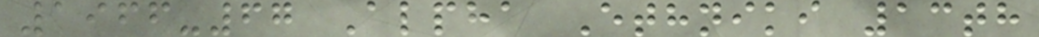1966-67 Alpha Ethniki 13th
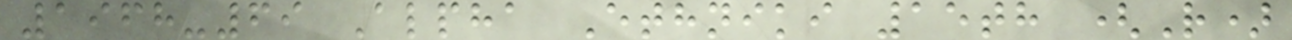1968-69 Alpha Ethniki 15th (R)
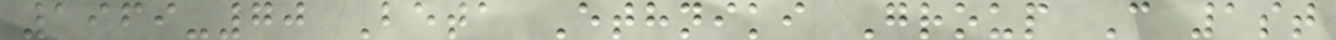1969-70 Beta Ethniki Group C 1st
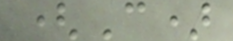(C)
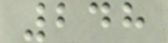248
